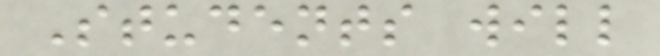Students will
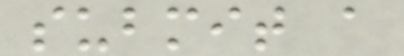submit a
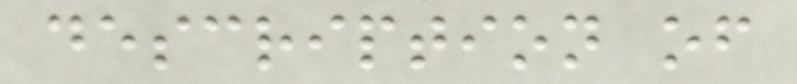description of
